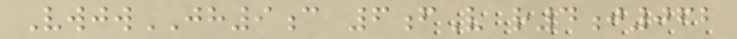VwjwJH9c 6fV r4j062
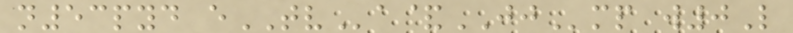n53pyd eTVa&JJmp w0L
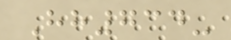Hh734-
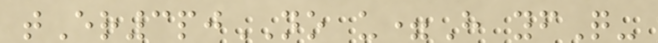tEr3pjNO u=H yfQ-
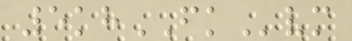5khFKvm
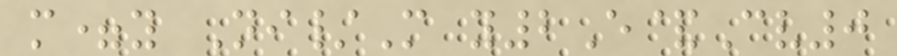m=y Ni/M y2E&Cv0
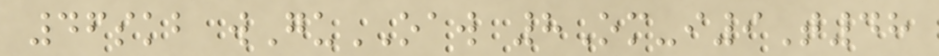46skb wGuOAW 8Om-i9T48
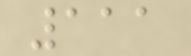111
